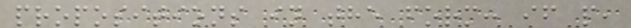propositions in the form: if p,
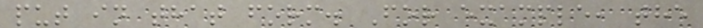put in that form. For example, the
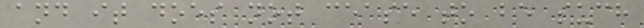and it does not cease to be such
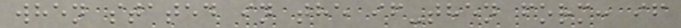when stated in the if-then form: if
